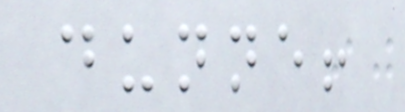dunne!
